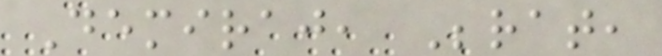Demiraj, Berat,
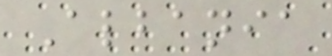Albania
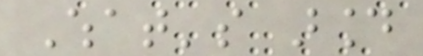What's around
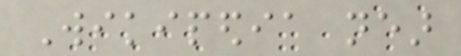Wikipedia near
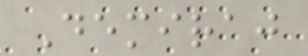Demiraj
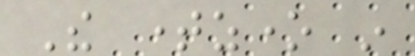The timezone in
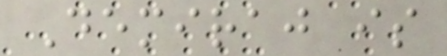Demiraj is
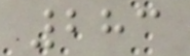283
